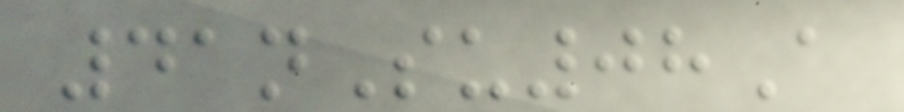41nSu08A
